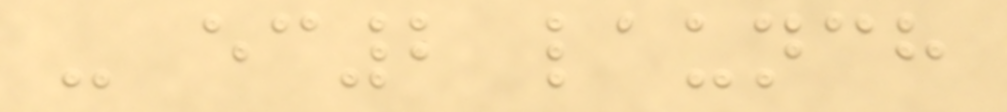- ec2 launch
